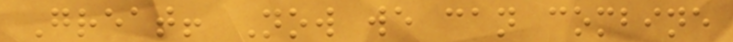Great! Now we can combine
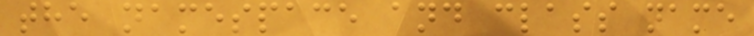the namespace and class name
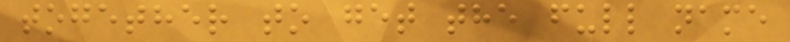together to get the full name
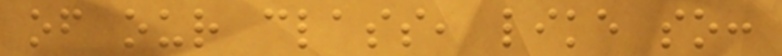of our class, like so:
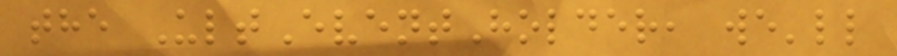the UltEventHolder, we'll
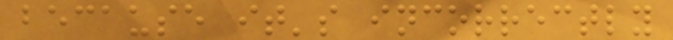because it's incorrectly
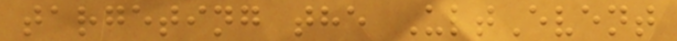targeting the UltEvent
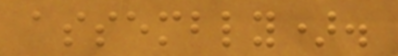assembly).
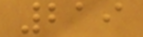219
